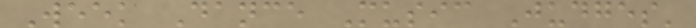Week Dance Music Judges'
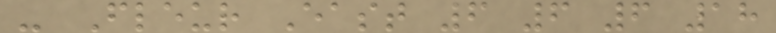- Fleur East 6 6 6 18
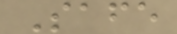Safe
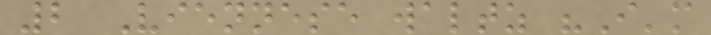2 Viennese waltz "I'm
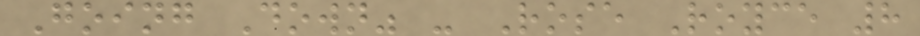Going Down" - Rose Royce 8
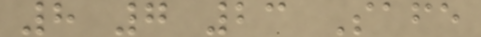8 7 23 Safe
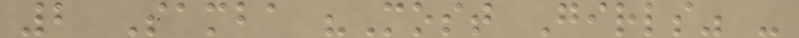2 Samba "Most Girls" -
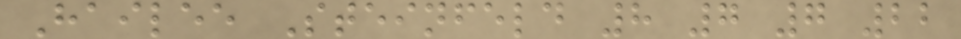Hailee Steinfeld 8 7 7 22
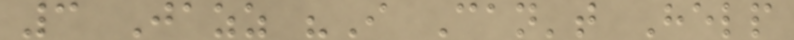3 Jazz "I Can't Help
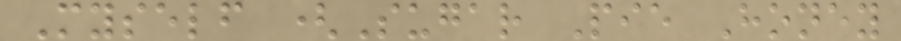Myself (Sugar Pie Honey
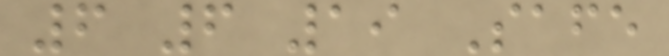6 6 19 Safe
